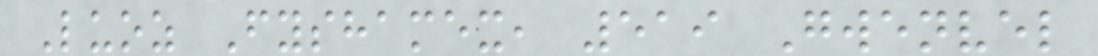Luoz Fyshamex, 519 Gwenvel
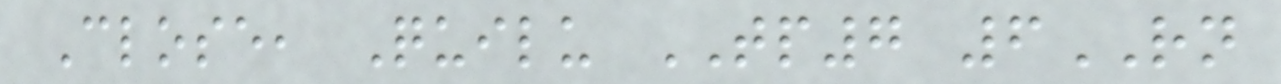Close, Quilu TP7 6RN
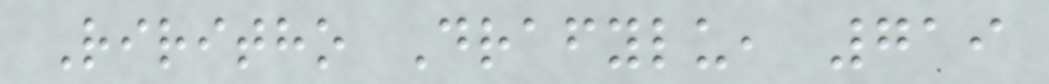Riritho Drafylu, 719
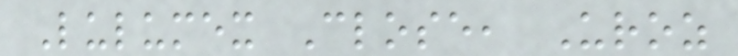Lulumex Close, Uroz
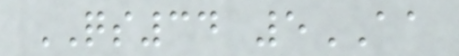QS34 5AA
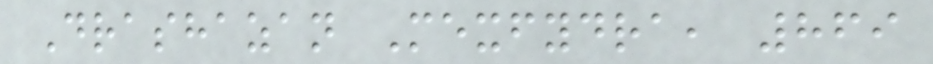Drashazan Mexfydra, 869
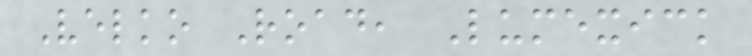Velko Road, Lumexick
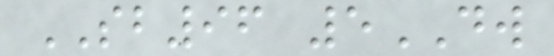SB96 5DW
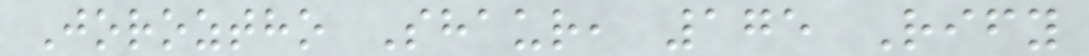Joroztho Shaur, 175 Rify
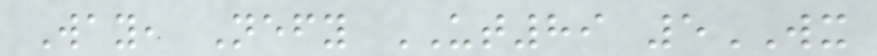Way, Nefy UT89 5WX
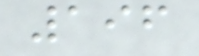196
